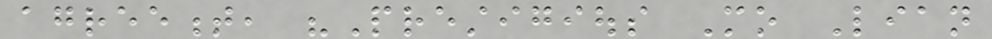agreement, "Prestigious Mo Lian
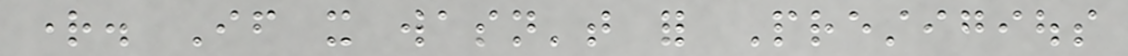right. If it wasn't for Prestigious
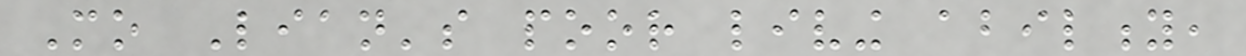Mo Lian's poor living ability,
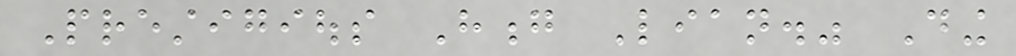Prestigious Hong Lian." Ding
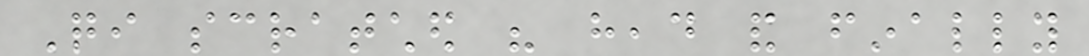Qi scratched his head and finally
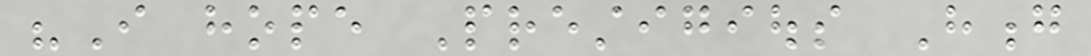"I hope Prestigious Hong
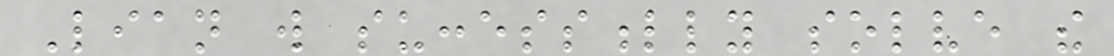Lian will successfully solve the
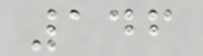146
